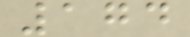174
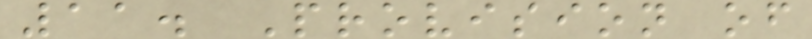11. Provision of
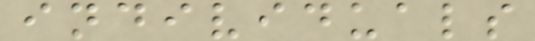individuals
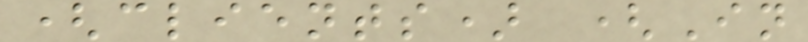(clients) (In
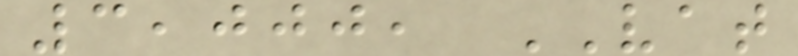3,000, VAT
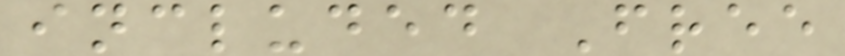included Free
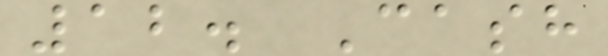12. Cash
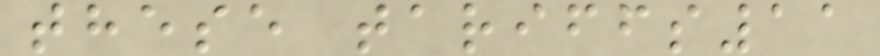these tariffs11
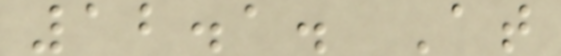12.1. At
